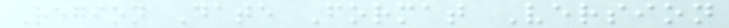Region Date Format Version
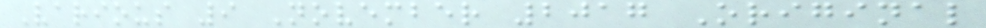Various 9 November 2017 Original
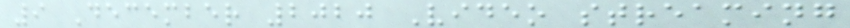9 December 2020 Video streaming
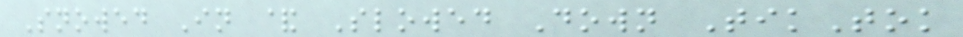Snowed In & Slowed Down TikTok
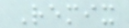Remix
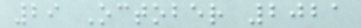29 October 2021
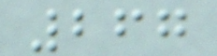267
